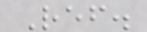Ref.
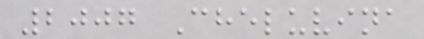2007 Cheluvina
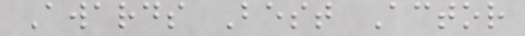Awards Best Actor
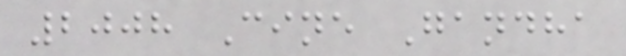2008 Cine Gandha
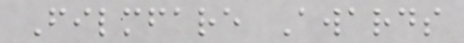Filmfare Awards
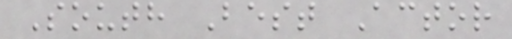South Best Actor
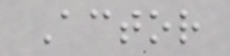Actor
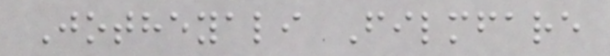Jotheyali Filmfare
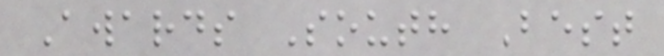Awards South Best
